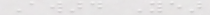Award Year
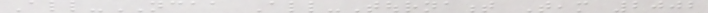All-NCAA All-Tournament Team 2002
